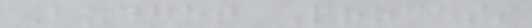Budget Process
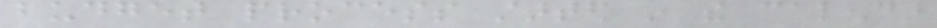budget process started in the calendar
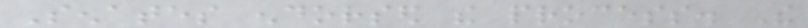Senates endorsed the process. The
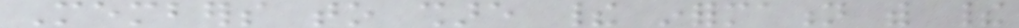Members to share their information with their
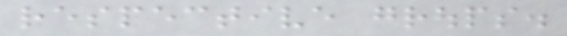respective groups.
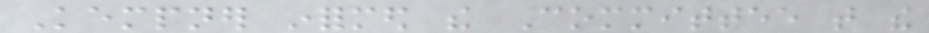Kempner informed the Committee that the
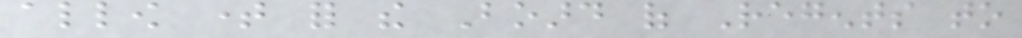allow time for the Board of Regents to
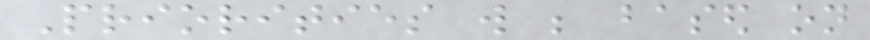Priorities will be based on
